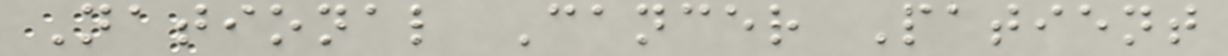National Cancer Patient
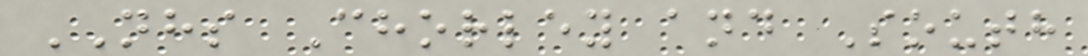NHS Chorley and South
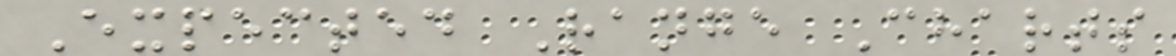Expected Range Charts
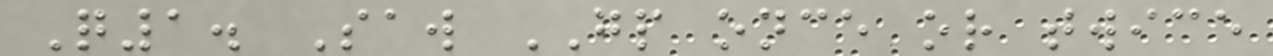Q1. Saw GP once or twice
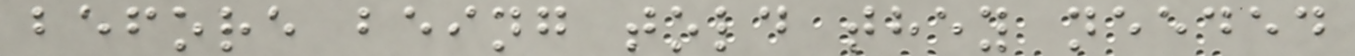before being told they needed
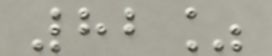82%
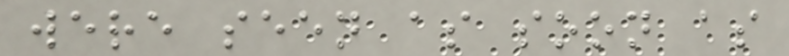were seen as soon as
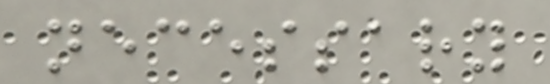necessary
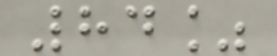84%
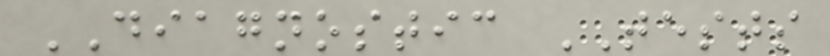DIAGNOSTIC TESTS
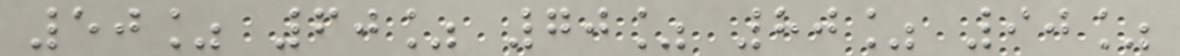50% 60% 70% 80% 90%
